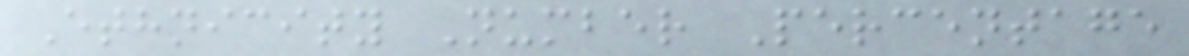Ethnicity Number Percentage
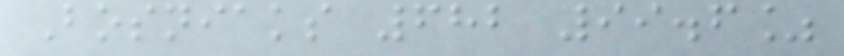Bosniaks 682 99.6%
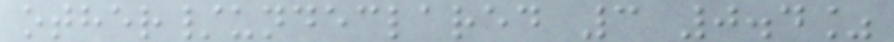other/undeclared 3 0.4%
